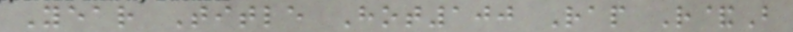Year Title Hot100 Rap R&B
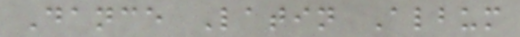Dance Latin Album
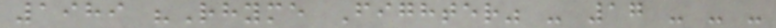1989 "Rhyme Fighter" - 17 - - -
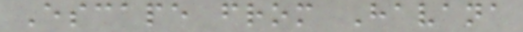Escape from Havana
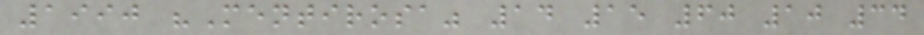1990 "Mentirosa" 14 15 60 10 34
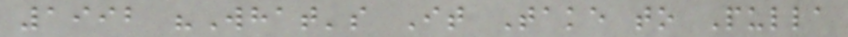1992 "What's It Take to Pulla
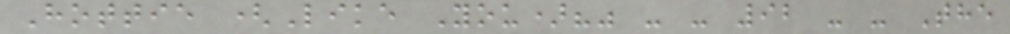Hottie (Like You)?" - - 92 - - The
